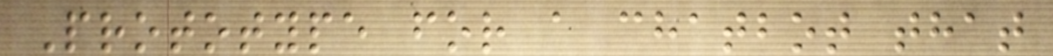Prototype for a chatbot that
